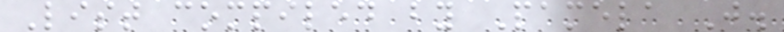List compiled by Pamela J.
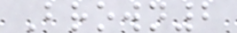Brown2
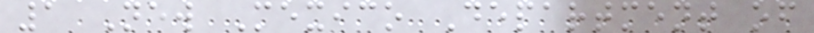1 New Mexico Department of
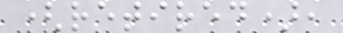(retired),
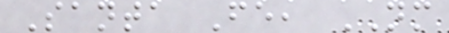Santa Fe, NM
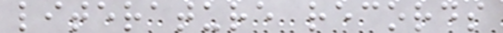literature records
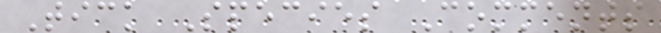Tick Species Comments
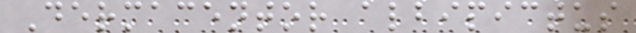Dermacentor albipictus
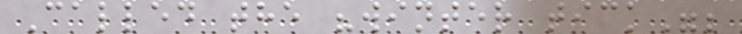Called the "winter tick";
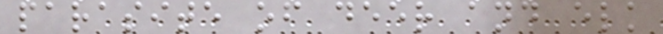parasite of deer and elk
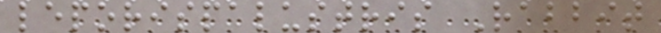leporispalustris Rabbit
